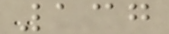137
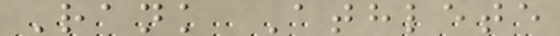Rank Athlete
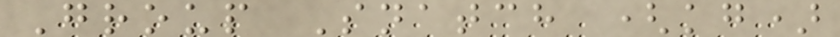Group Snatch (kg)
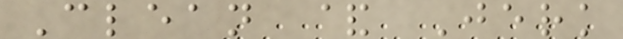Clean & Jerk
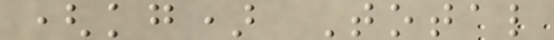(kg) Total
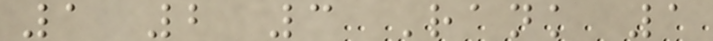1 2 3 Rank 1
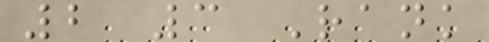2 3 Rank
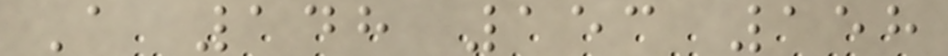A 148 153 158
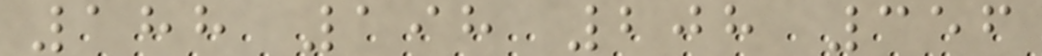188 198 208 356
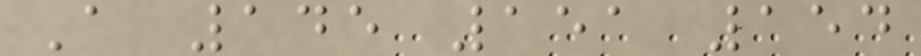A 145 151 154
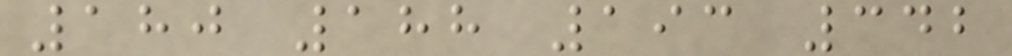180 188 193 342
